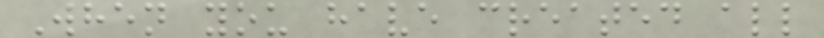When you have created all
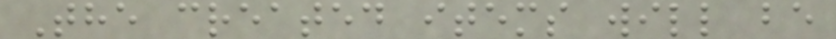The created items will be
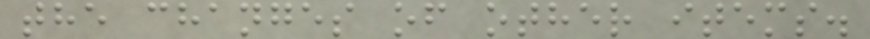the changes of other items.
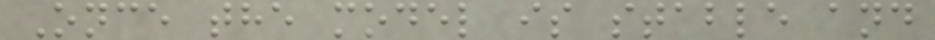Once the model is stable and
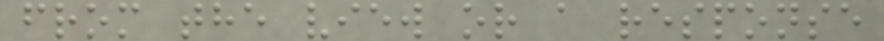from the view or a response
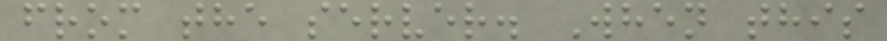from the server. When this
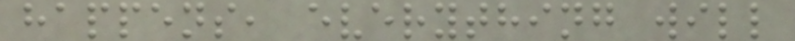happens, everything will
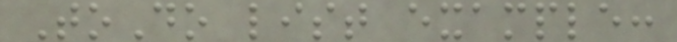ToDo list example:
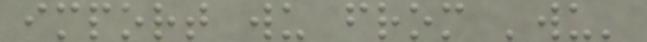import wu from 'wu'
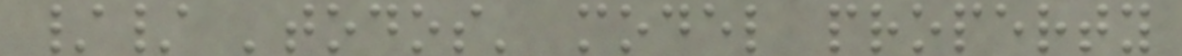// 'todos' model property
